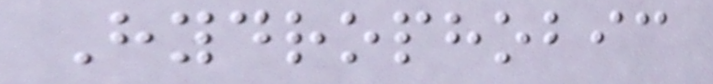Hydrophobic
